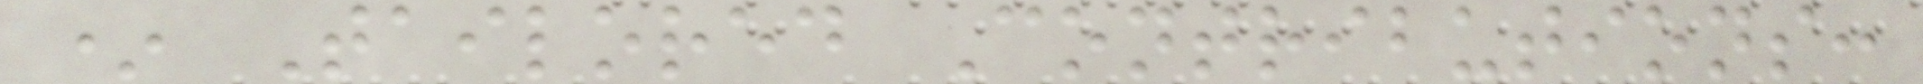* Tailored Contributions:
